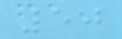50
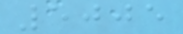5005
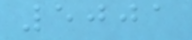5001
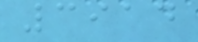3914
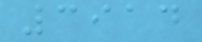3914
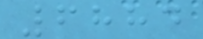6884
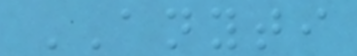ANYTI
